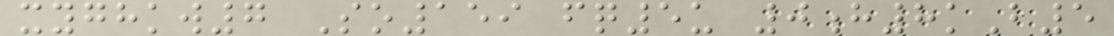xyghkw7 So159 fq5u 0h8kB5
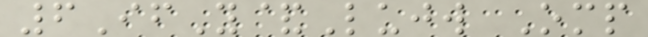6IfY&Lujw Omp
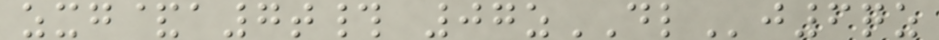zxg&a7t# 07zDLj6qz
